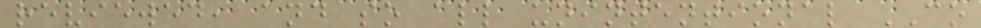reviewed, and so all unintentional CO
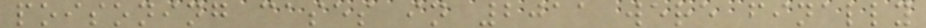poisoning cases in 2011 were finally
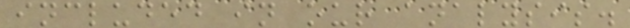included in our analysis.
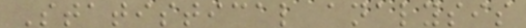Statistical analysis
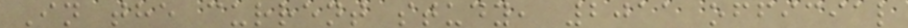In the current study, 2011 official
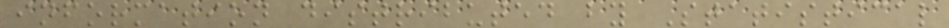information distributed by Statistical
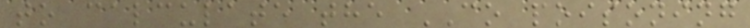to calculate the CO poisoning
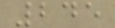245
